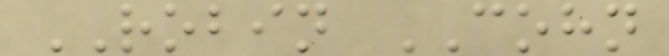ROBIN COHN
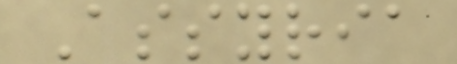Assyria
